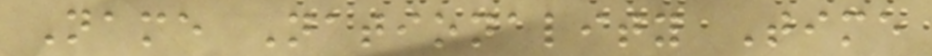Name Nationality Time
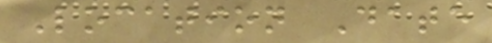Location Date
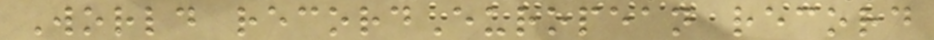World recordEuropean record
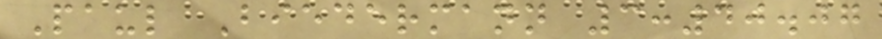Paul Biedermann 3:40.07
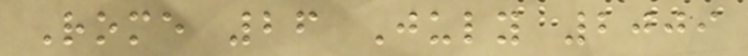Rome 26 July 2009
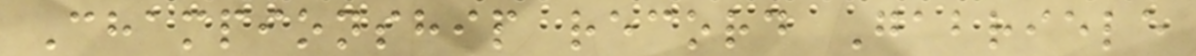Championship record Gabriele
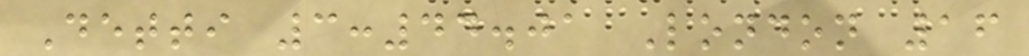Detti 3:44.01 London 16
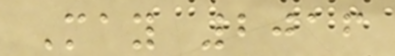May 2016
